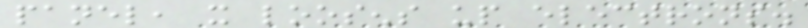panel, it loosens up electrons.
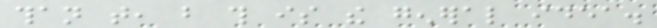than that, but this is the general idea.
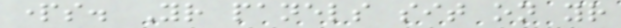parts. Your panels sit on your
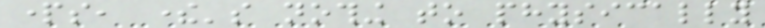parts, there's nothing to physically
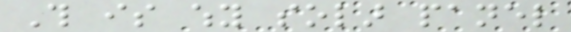This is why solar panel
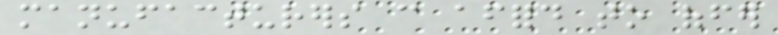manufacturers can afford to offer
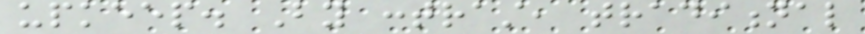upkeep. By contrast, traditional
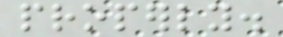properly.
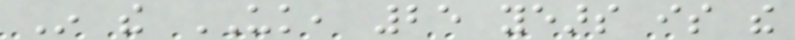In the UK, 25 years is the
